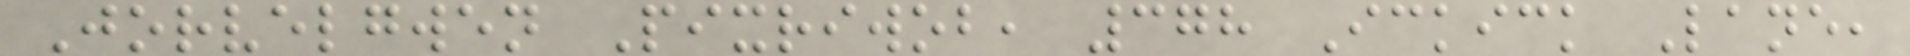Jorvelgwen Pixriwob, 378 Ickick Lane,
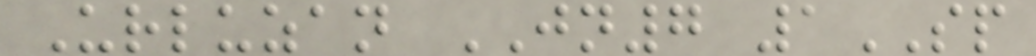Urluzan JN7 1SP
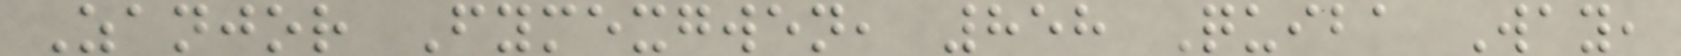Zanjor Fymexgwen, 858 Quiba Way,
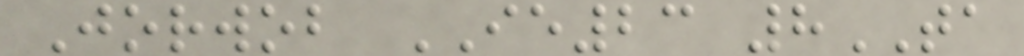Jorwob IE23 8TA
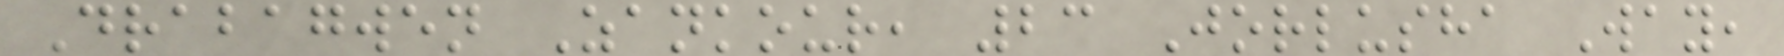Drabagwen Zankour, 23 Jorlusha Way,
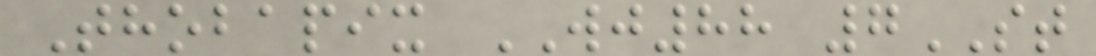Thobapix WJ88 7ST
